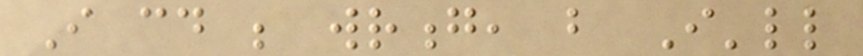I could be wrong, but I'll
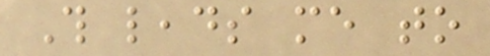This leads me to
